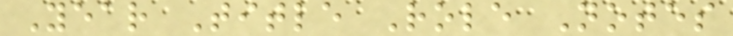Year Title Role Notes
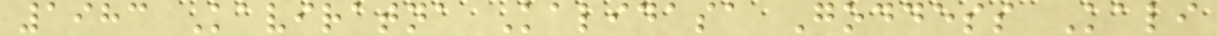1983 Kaviratna Kalidasa Goddess Kali
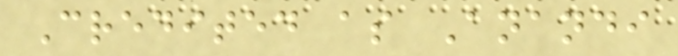Credited as Anandi
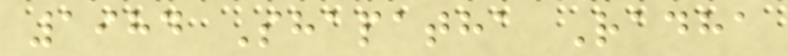1984 Shapatha Radha
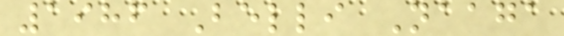1986 Belli Naaga
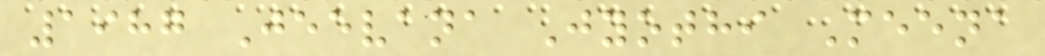1987 Jeevana Jyothi Meena
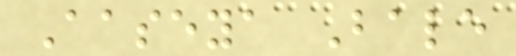Aaseya Bale
